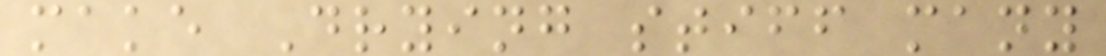make Drying stiff many
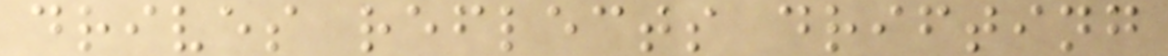drives reflects drifting
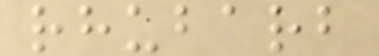rhubarb
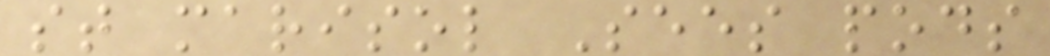st marisol Sees pods
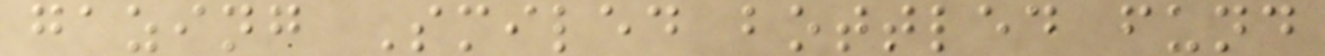gazing Smiled bottled fund
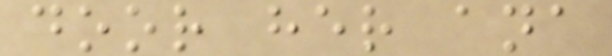door her ana
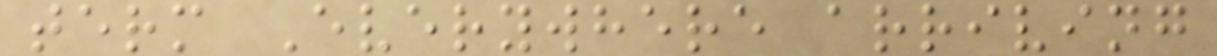term Everywhere arriving
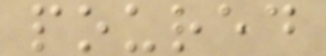poured
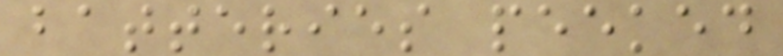batteries peeked
